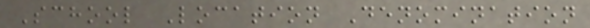School Location Denomination
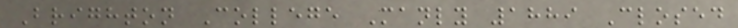Brighton College Manly 1889 Closed
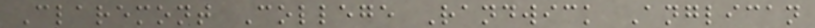Claremont College Randwick Anglican
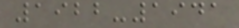1922-1941
